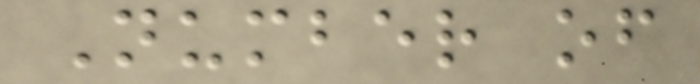Number of
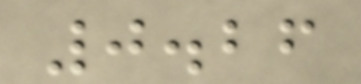0.26
